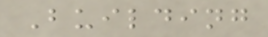Building
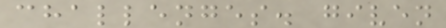challenges. given
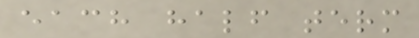each half term
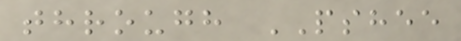through PSHEE
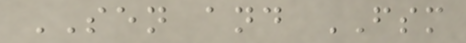SEN and FSM
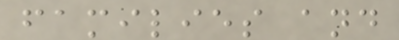families and
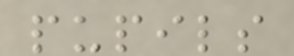pupils
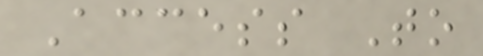Access To
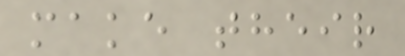make their
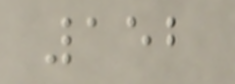152
